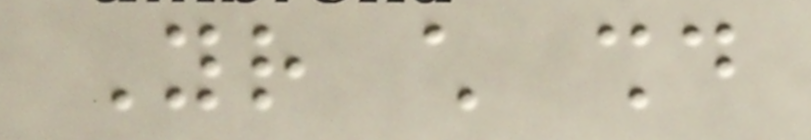Your child should
